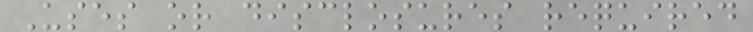Uses or disclosures required
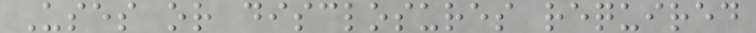Uses or disclosures required
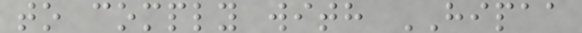to comply with HIPAA
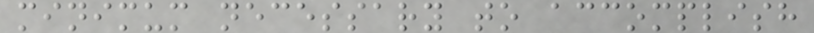minimum necessary to accomplish
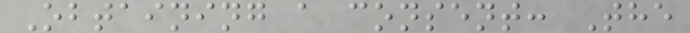Obtaining a consent: The
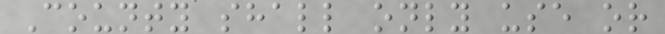County shall only use or
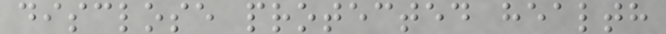disclose protected health
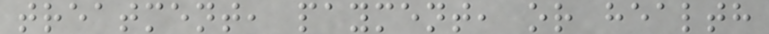treatment, payment, or health
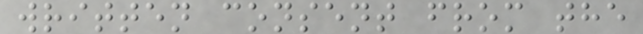written consent from the
